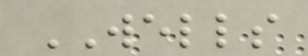WELLS
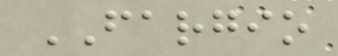FARGIO
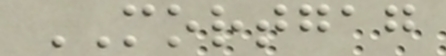MORTGAG
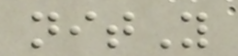nitY
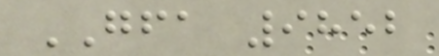GFA 9852
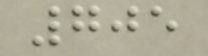705
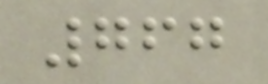767
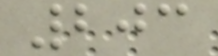203
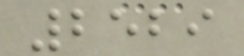2529
